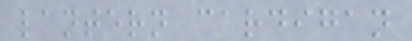lantern cardigan
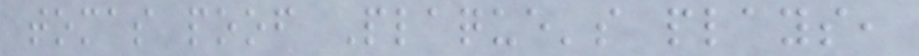tomas poof Plaque's plays,
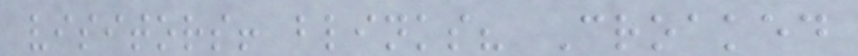visitors! blinks? Croaked
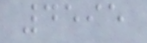4595
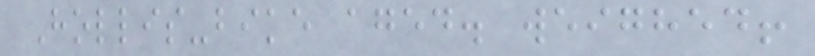Hollis-bike aged. weighed!
